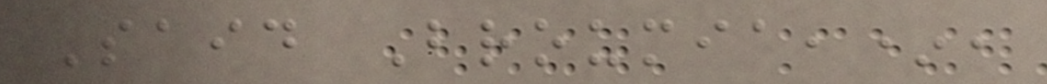Said Broumia,*,
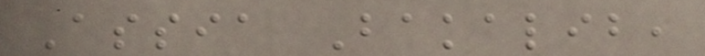Assia Bakalib,
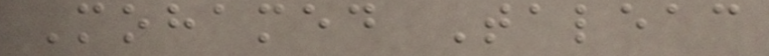Mohamed Taleac
